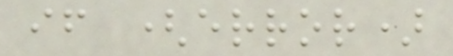if (error)
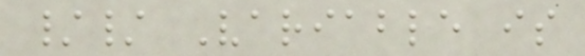// Variable is
